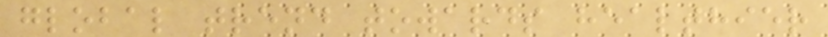global trend towards healthier
